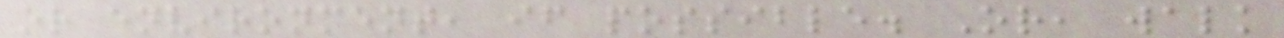or environment, if possible. Or, walk
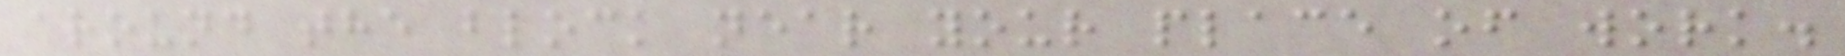around the block near your place of work.
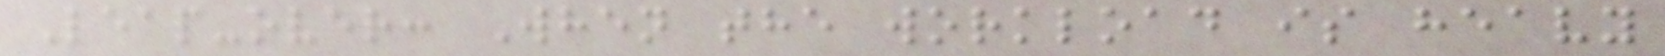Leap-over: When the workload is heavy
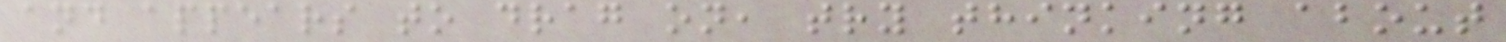and appears to drag on, try thinking about
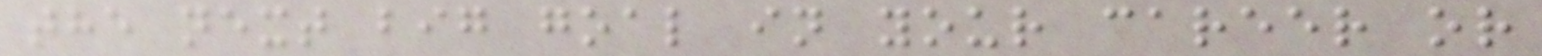the next big goal in your career or
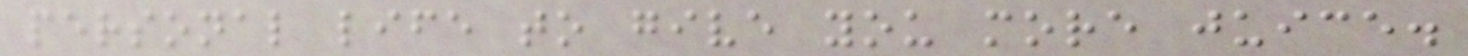personal life to give you more juice.
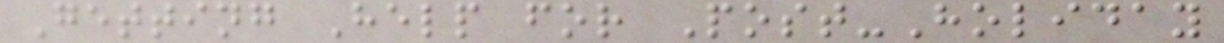Getting Help for Post-Holiday
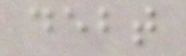debt
